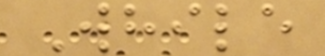While
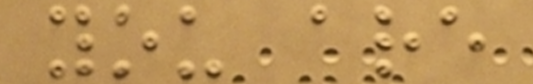you are
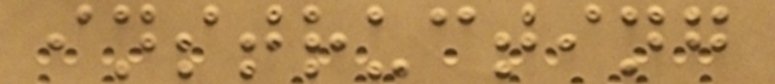instructing
